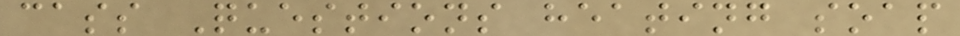cass Questions heating soap
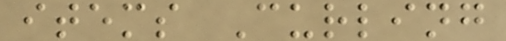items Curling
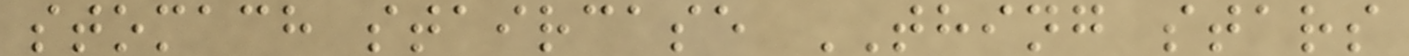stomach staircase THING stars
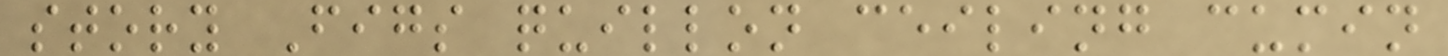story Figs quillon ceiling cumin
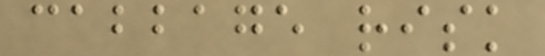cabbage risk
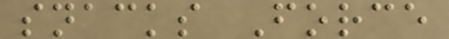snacks Force
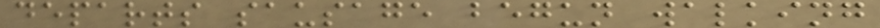departs sausage begun walking
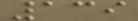139
